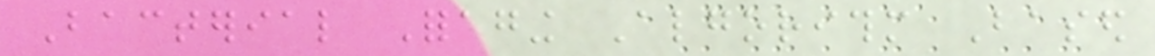Bacterial Foraging Algorithm Based
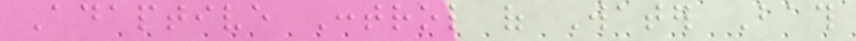Adaptive Control of Water Bath
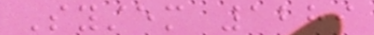System 1289
